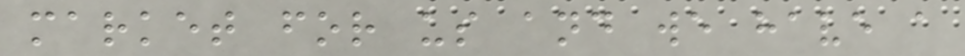market for us and we have a
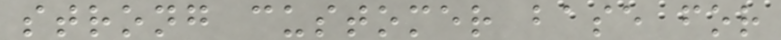strong customer base for
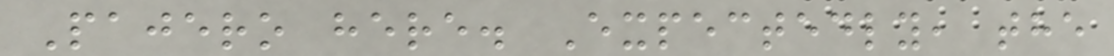Pajero here. Expectedly, the
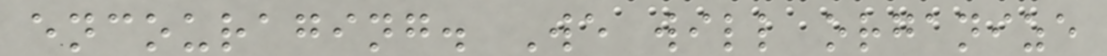encouraging. We will organize
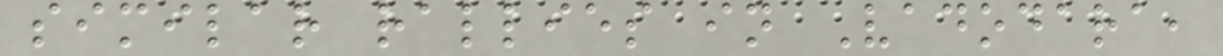similar rallies in Vadodara,
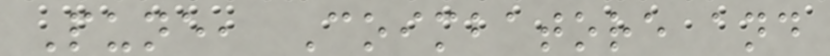Pune, Coimbatore and
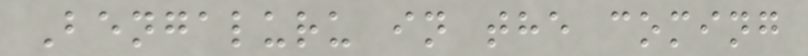Bengaluru in the coming
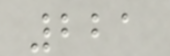221
